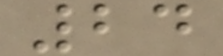24
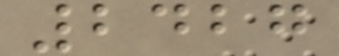2427
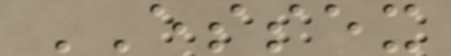ESSEX
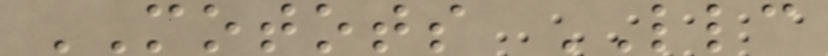MOTOTS LLC
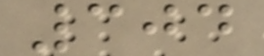304
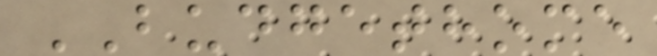BUDGETHOME
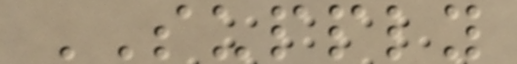SUPPLY
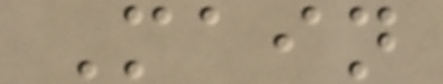Main
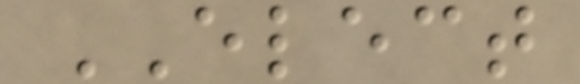ELECT
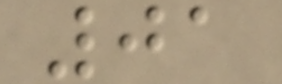01
